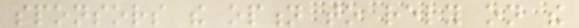sponsors the option to rely on the
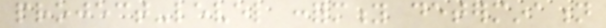project-level conformity determination
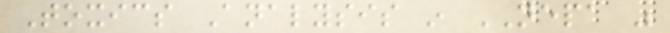Toxics Analysis in NEPA was
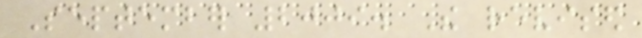September 2009. The revised
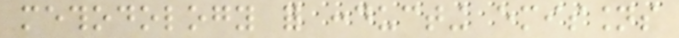methodology for conducting emissions
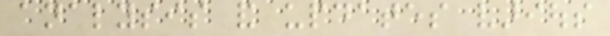analysis and updates various
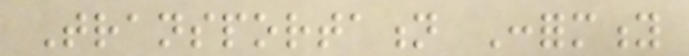Transportation Conformity
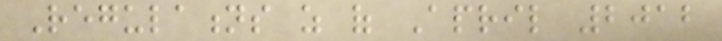Regulations as of April 2012
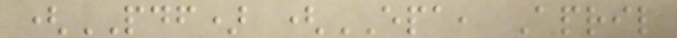(PDF) (EPA, April
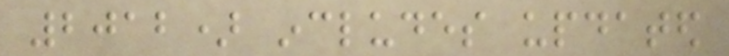2012) includes updated
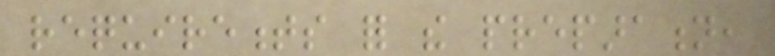requirements for the preparation,
